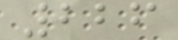226
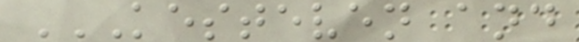KESTEVEN AND
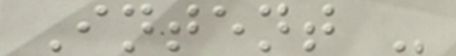Intent -
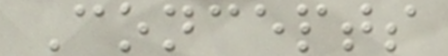Concepts
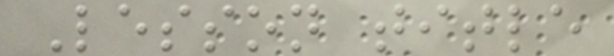Lesson title
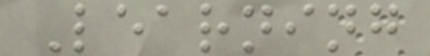Learning
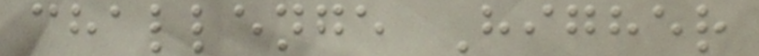challenge Higher
